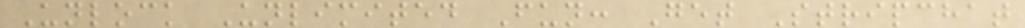Unlock Unlimited Fun: Get Stripchat
